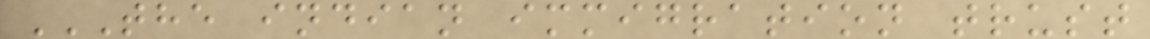THE INDIAN IMMIGRATION TRUST
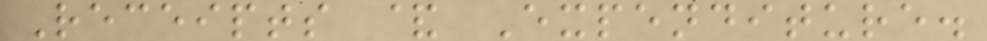Receipts & Expenditure.
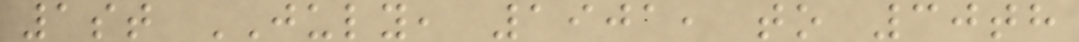1st JULY, 1901, to 30th
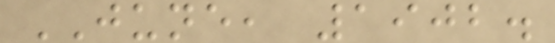JUNE, 1902.
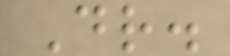Dr.
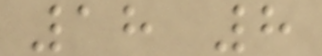18 8
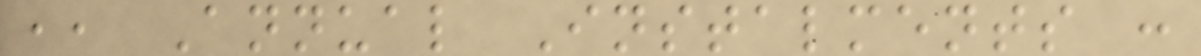,, Annual Instalments :
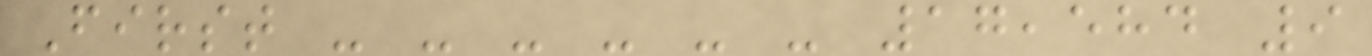First - - - - - - 17,584 9
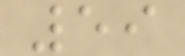59
